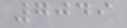7049
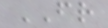FR
